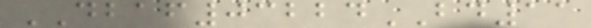DBAF03224BD11
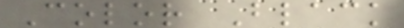Color Black
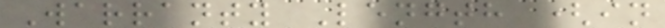Warranty Length (in
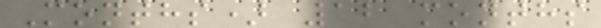Months) 12 months
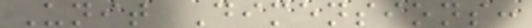Unit Dimensions:
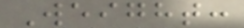Weight:
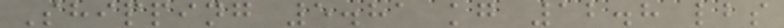Shipping 5.81 kg 12.8 lbs
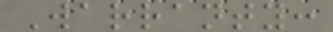Warranty:
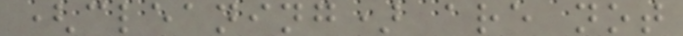(cleaning) are not
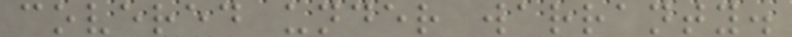covered under warranty.
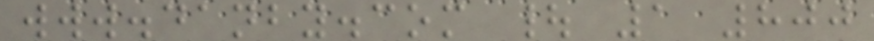www.danby.com | 1 800
